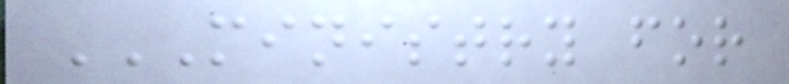MINISTRY FOR
